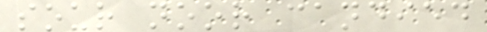sour noor candied
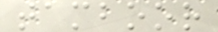tamboor
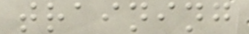training
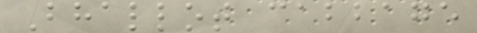Bhallot cabbage
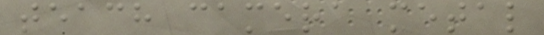teach camera metal
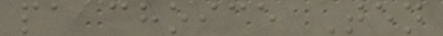pa choice Ten
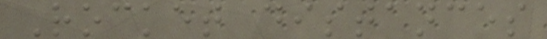Rocket distances
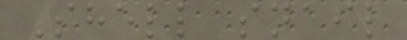Shell snail
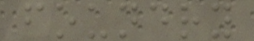foundry
